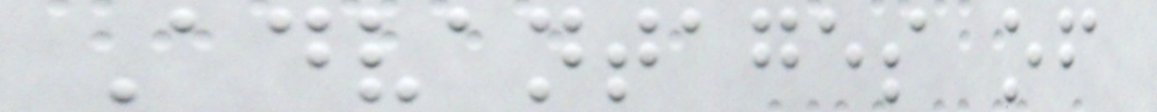Advantages of
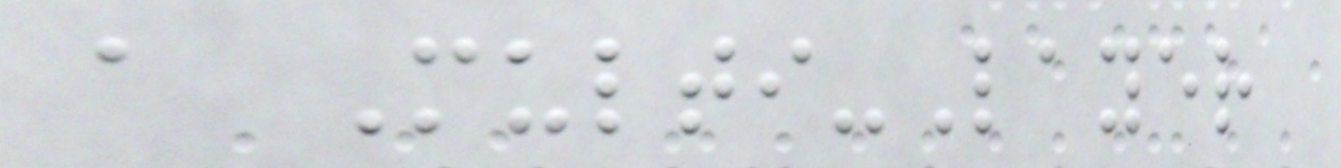a Multi-Layer
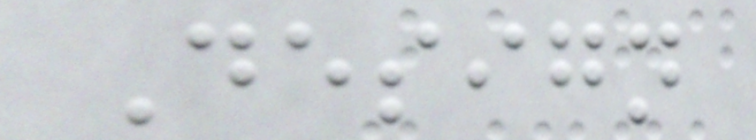Design
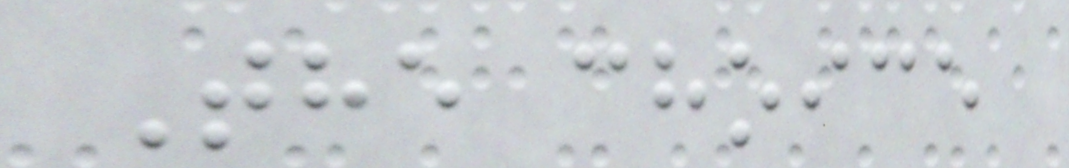The choice
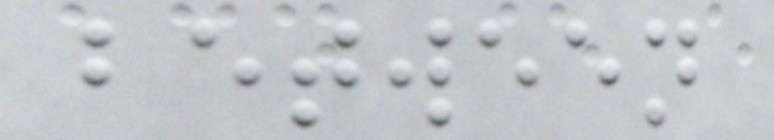between
